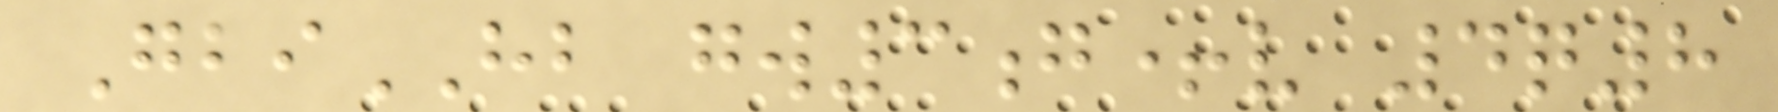GbiHB gw3g+v 4q8
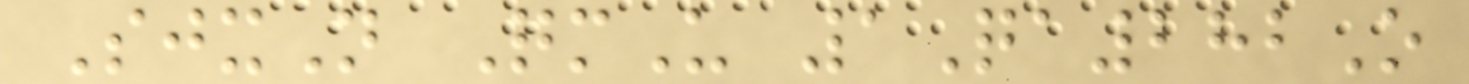SjxN QmU 1Qa282O
